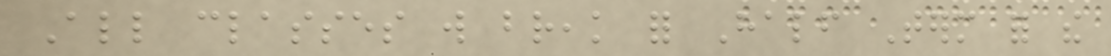All classes will break for Half Term for the
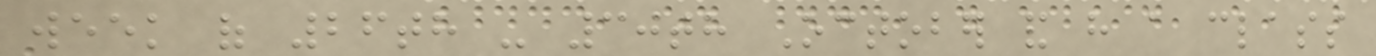week of 26th - 30th October and have a class
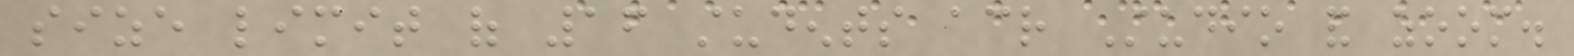size limit of 16 students across Studio and zoom.
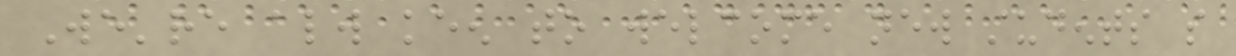We're always keen to welcome new students so
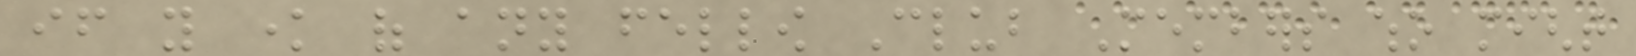if you know of any fellow Club Members who might
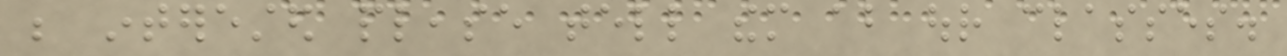be interested please tell them about our classes.
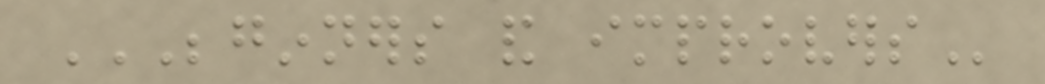BEGINNERS AND IMPROVERS
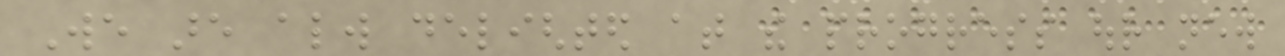We are always delighted at the progress our new
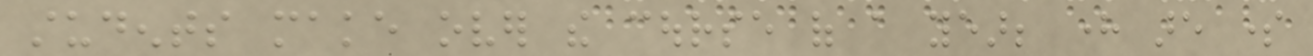students make over the course of a year; here are some
